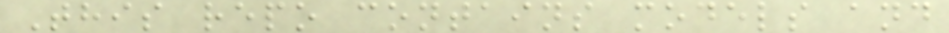This repo contains models and
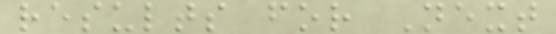results for Next
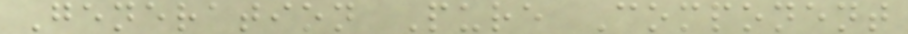Generation Pure Component
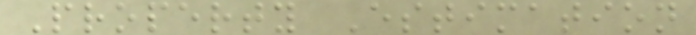Property Estimation
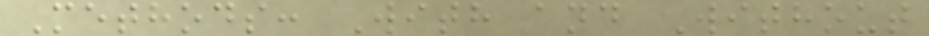Methods: With and Without
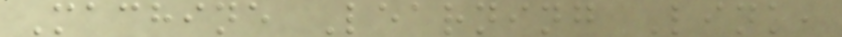Machine Learning Link,
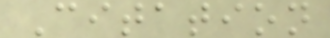Citation
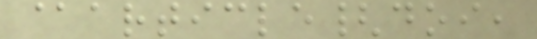@article{doi,
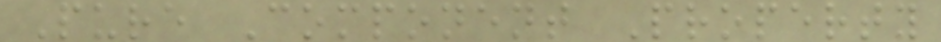Pure Component Property
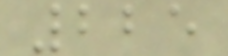225
